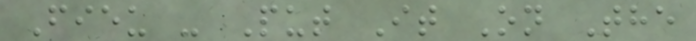Fieu - Put It On The
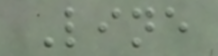Line
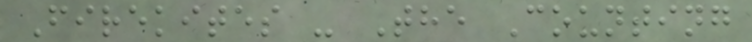Firekites - The Counting
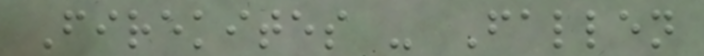Firekites - Fallen
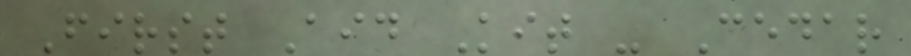First Aid Kit - Cedar
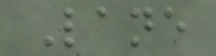Lane
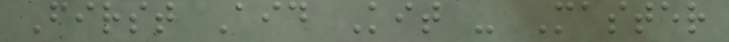First Aid Kit - Master
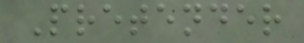Pretender
